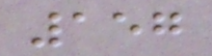157
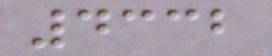4332
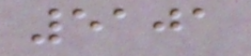5101
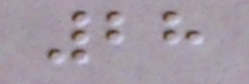28
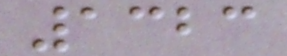1323
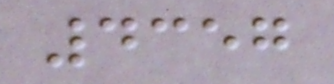4357
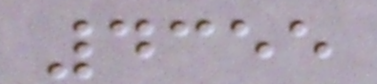4355
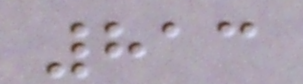813
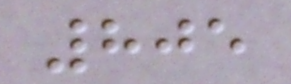805
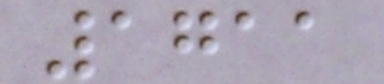1711
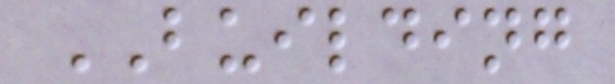BUILDING
